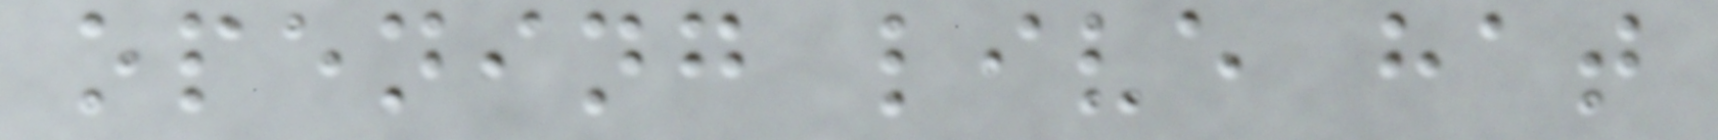opening live hat
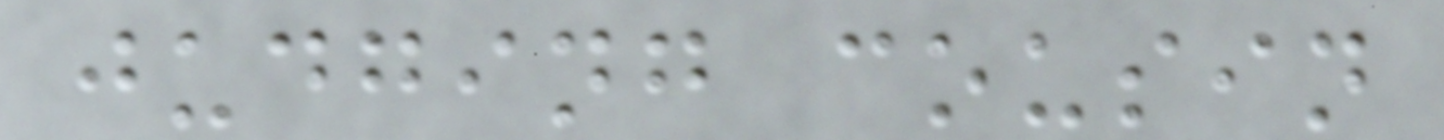judging cousin
